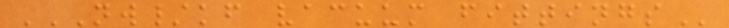NW/KF VACUUM FITTINGS
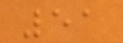51
